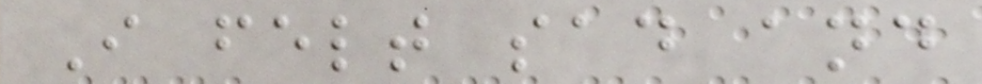I felt sad and
